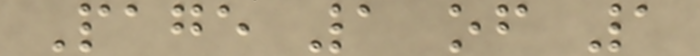Page 1 of 1
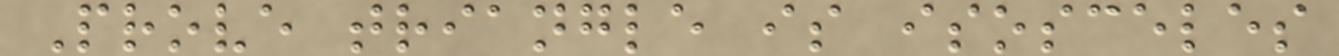Prove triangle is isosceles
